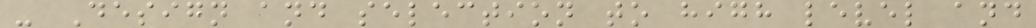- Design and selection to high level and
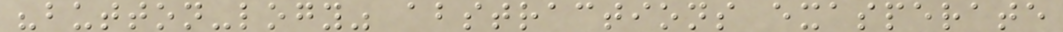"button-logy" abstractions exasperate
